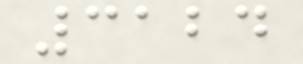3124
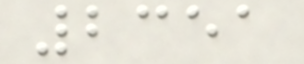2351
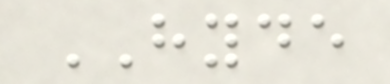HYDE
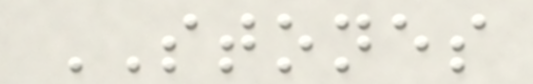STONES
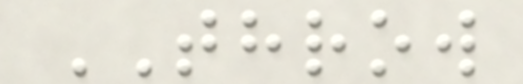THROW
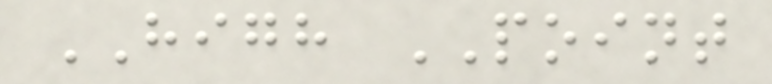HIGH POINT
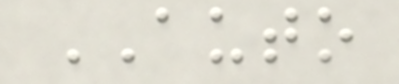AUTO
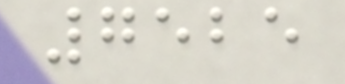7525
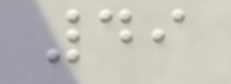49
